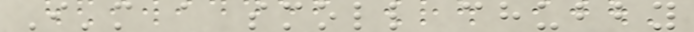I'm a smoll chubby
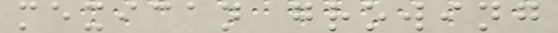mexican growing
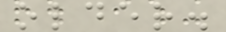older.
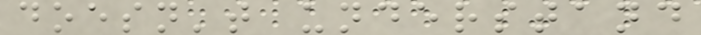doesn't understand
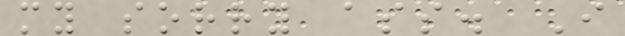my sorry ass. I
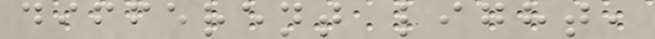different light,
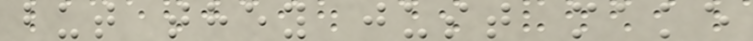but they just make
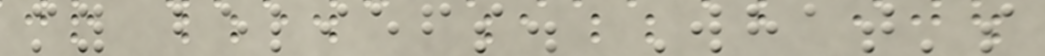my beliefs. What's
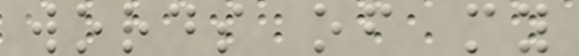words of my
